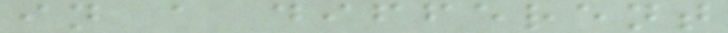in a different
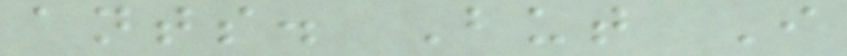ants. But I
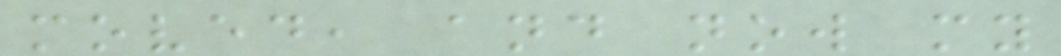moved, and now my
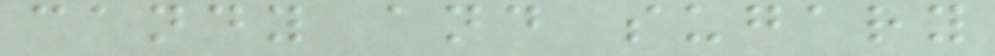candy and sugary
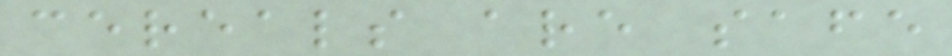cereals are safe
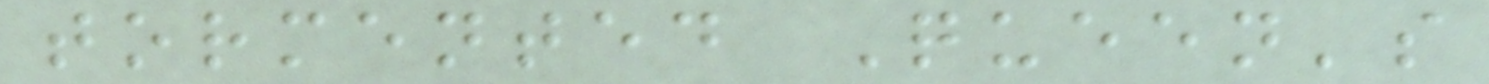tormented Queen's
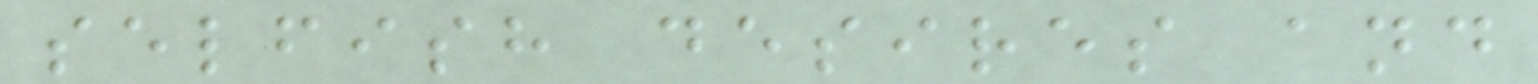selfish desires and
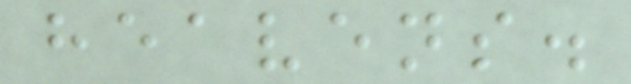heavens.
